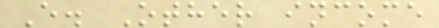E. Other income
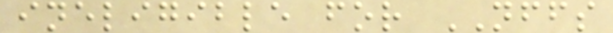ineligible for NFFS
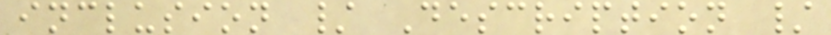inclusion / Description /
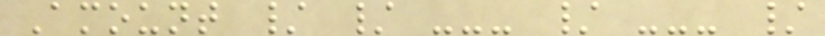Amount / / --- / --- /
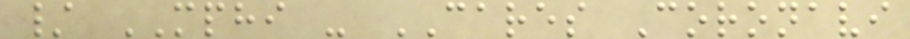/ MPHI - CARES Coronavi
